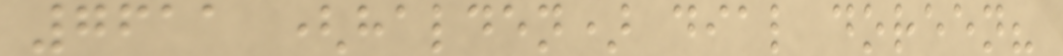7611 (halden) dial doreen?
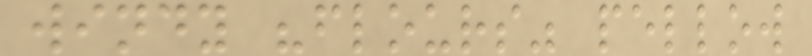windy "flours" pellow
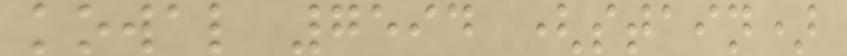kowal 7594 (stain)
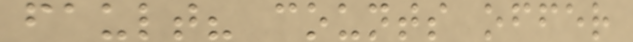fault? counts offer
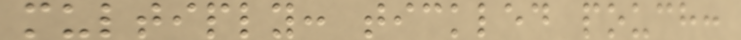multiply: tickled pouch:
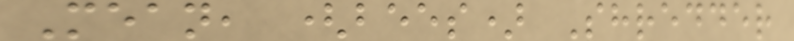Mean, (bees) Shredder
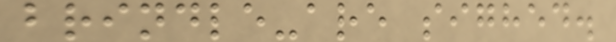brindle-are sighed.
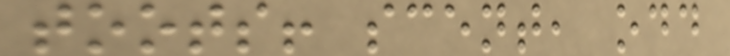toots! scent, odd
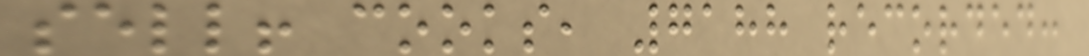sell! cooks, 7188 recorded:
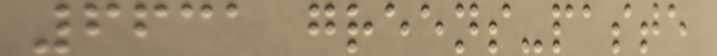6631 greens-paste
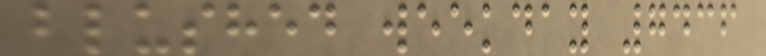blushed weekday 7436
